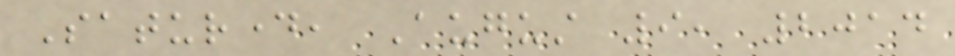Saturday, August 9, 2014
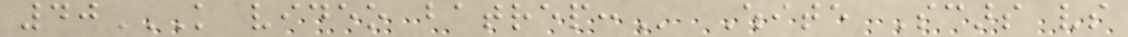40K VIDEO BATREP: White Scars vs
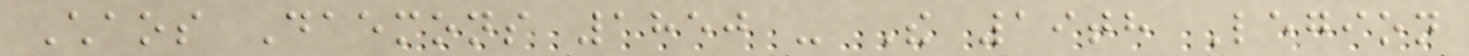Chaos Daemons 1850 - The 19th Legion
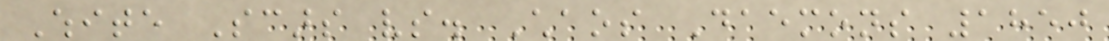White Scars vs. Chaos Daemons 1850
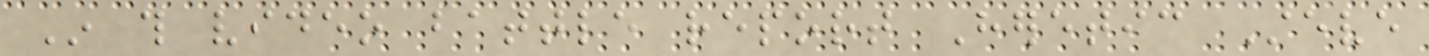In this video battle report Heretic Steve
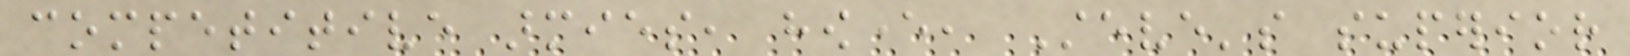competitive armies, however, Steve's superior
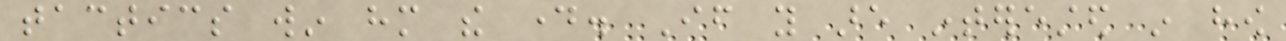tactics win him the day. If you are interested in how
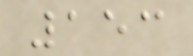153
